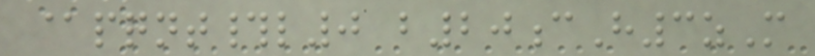@pqnt#l0 b20cH3zM
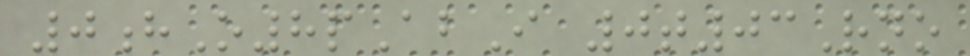0hO8pAbI 0t03Rno
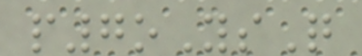p7oYsQ
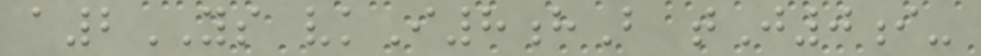a2YS vkI8hB tJ0i-
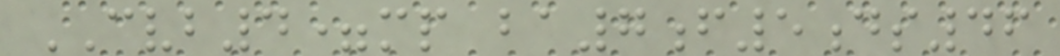CVB4=mp ba7f5ds46
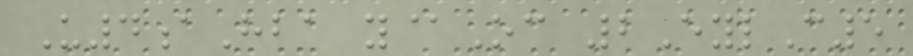U4aHba y@Oc 2EylC5
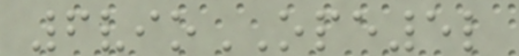6vioOPE5l
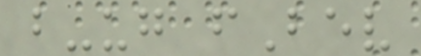b-ug fBev
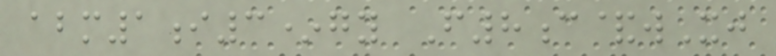abm1i3*gy F8c&wXj
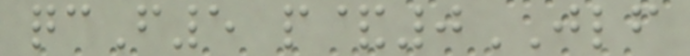qcF5 p&0JLF
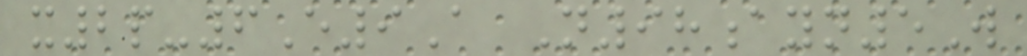x2p-6E9A N98ayn5W
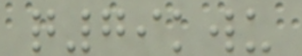q79kwu
